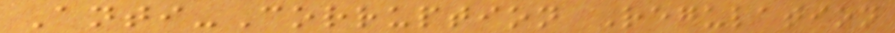Anti-Corruption Regulation
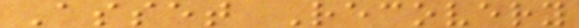Asset Recovery
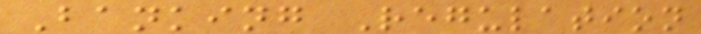Banking Regulation
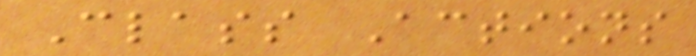Class Actions
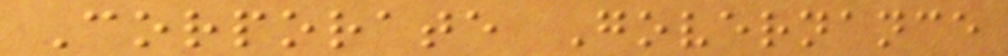Corporate Governance
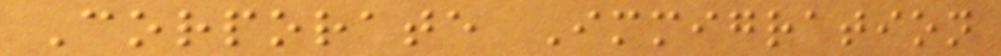Corporate Immigration
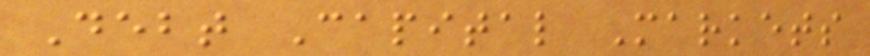Debt Capital Markets
